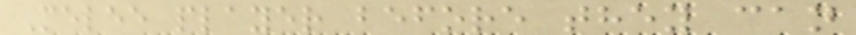Melee player before they can
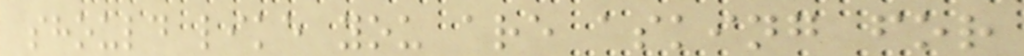should like you are asking for
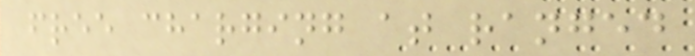free charging at ranged
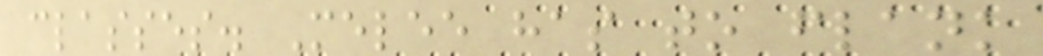classes. Melee has to flank
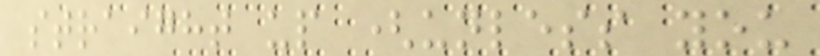straight up (unless you
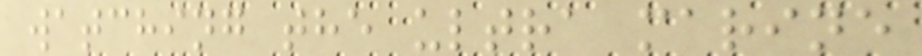watching the ultra marine
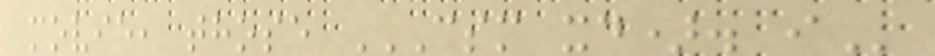movie, those CSM XD). I
